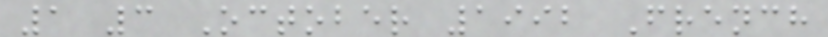1 3 October 1992 French
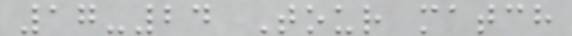17-24 Tour match
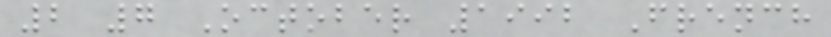2 7 October 1992 French
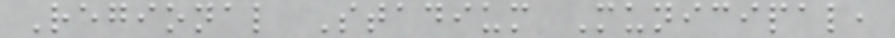Regional Stadium Municipal,
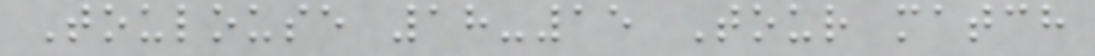Toulouse 18-15 Tour match
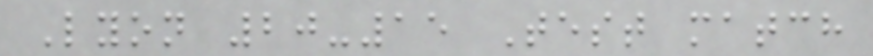Lyon 20-15 Test match
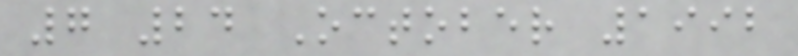7 24 October 1992
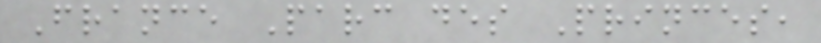France Parc des Princes,
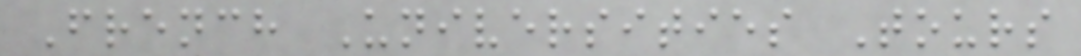French Universities Tours
